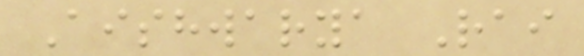Aishwarya Rai
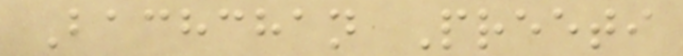Bachchan Preeti
